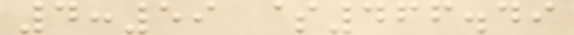4:59 $466.49
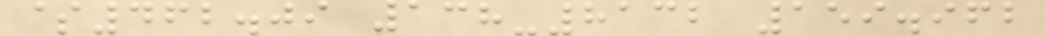$462.09 138-8132 159.962
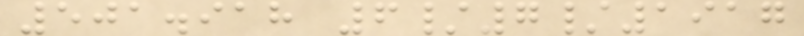501.918 6/7/1917
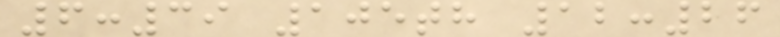6:39 105th 12:26
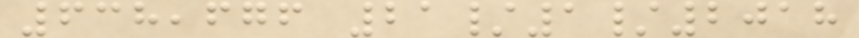638,676 21/1/2018
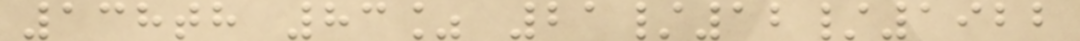138th 83% 21/12/1922
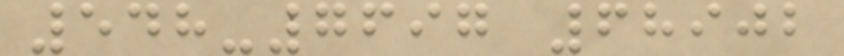548-7697 68902
